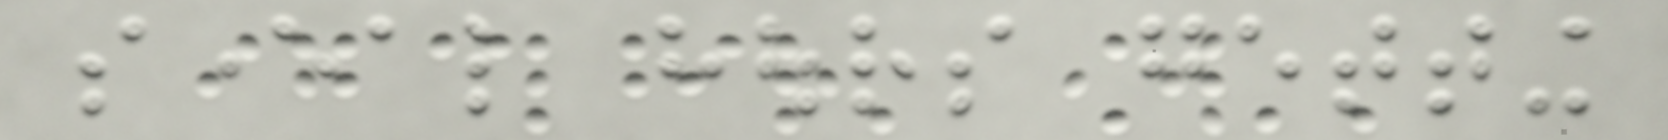several hours getting
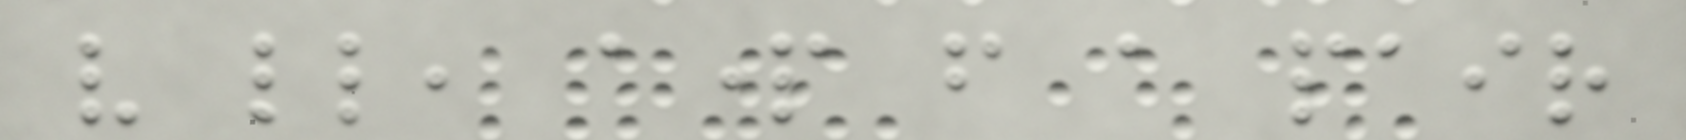very little, apart from a pair
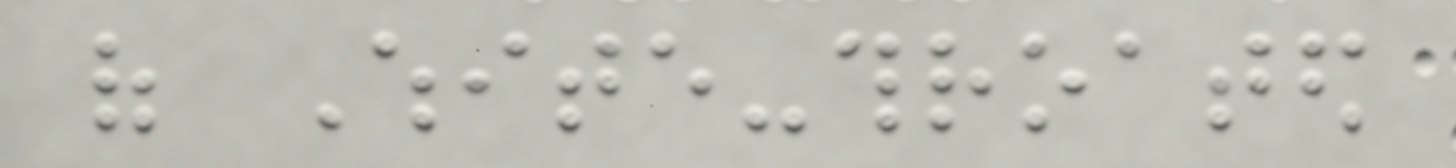of White-throated
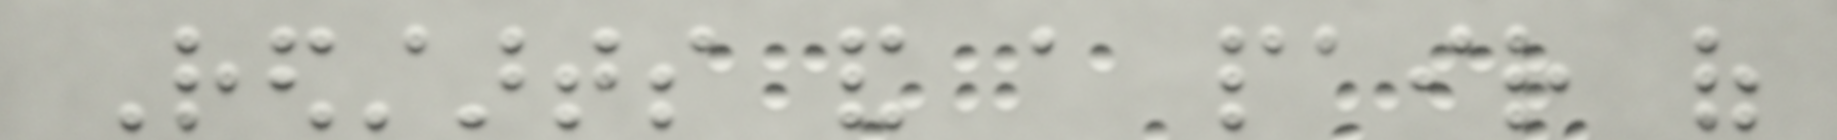Redstarts and a pair of
